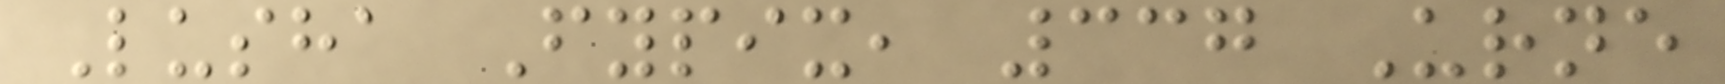Lusha Fypix, 337 Urne
